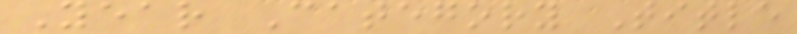Year Category Title
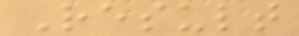Result
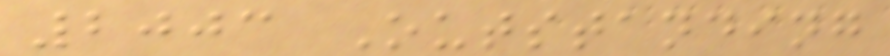2003 Outstanding
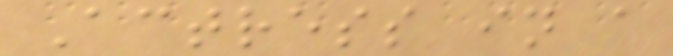Actress in a
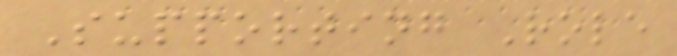Supporting Role
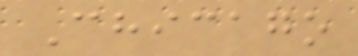Chicago
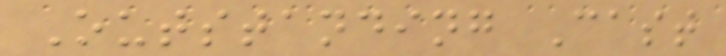Outstanding Cast
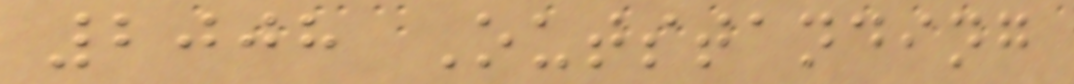2008 Outstanding
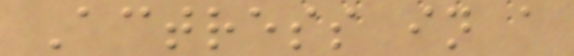Actress in a
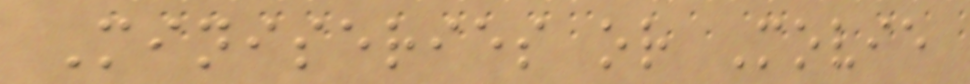Miniseries or Movie
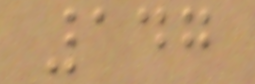147
